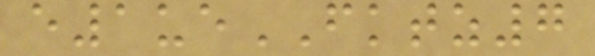e1ueFKTZ7
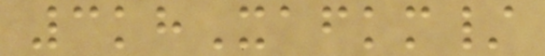3khXafkm/
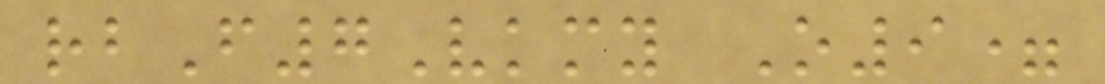rbF7Vkmy O9=
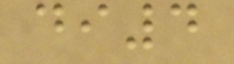di4
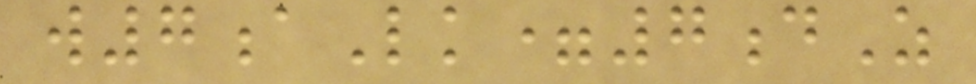w7aLk=7dZ
